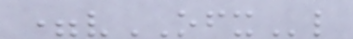=vOFXl
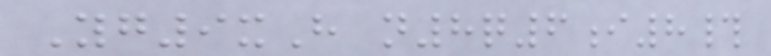Yg9xH n8q6i8#
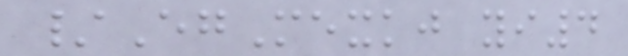/EgMexkj yi4
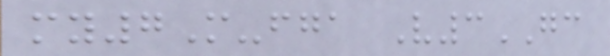my7M-fga V3GC
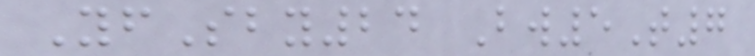YfSby24 Bw5T7
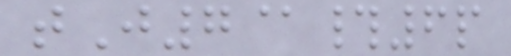tJ7@#6p
